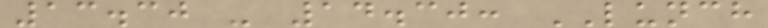13.30 - 14.30: LUNCH
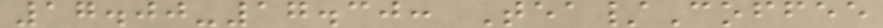17.00-17.30: Tea/Coffee
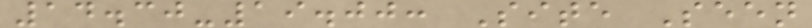14.30-19.00: Site Seen
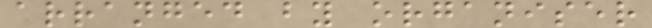arranged by organiser
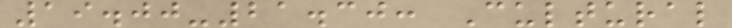19.00-21.30: Cultural
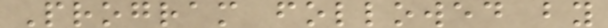Program followed by
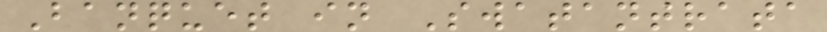Banquet in Swatantrata
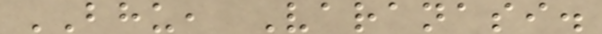BHU, Varanasi.
